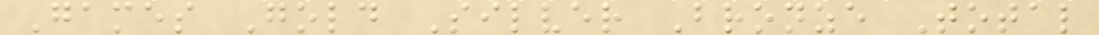Games Gold Silver Bronze Total
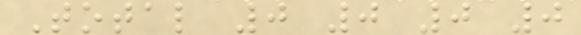Total 0 0 0 0
